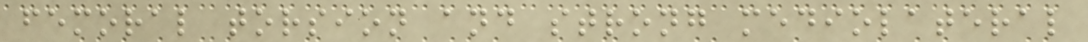femoral torsion and strong mediolateral
